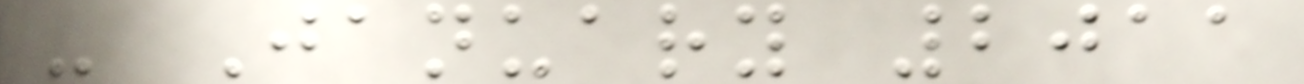- January 2011
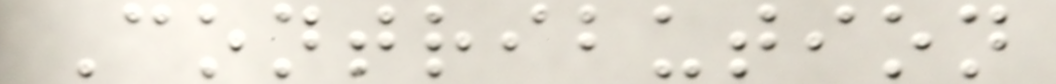Contribution
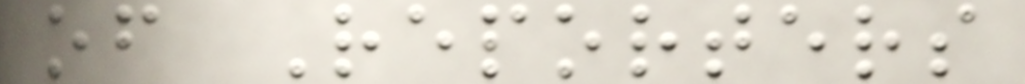of Reporters
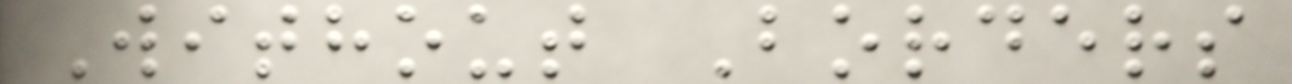Without Borders
